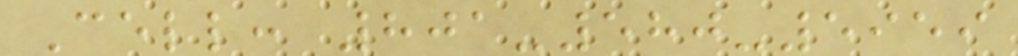Cell: 801-580-5959
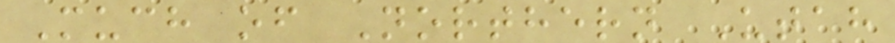Much of Northern Utah
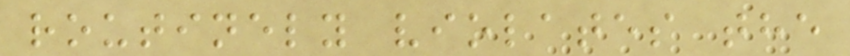routinely violates the
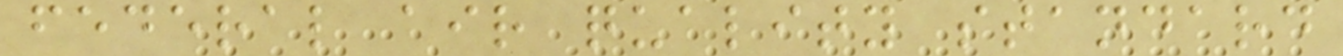federal air quality standard
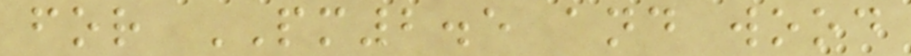for PM2.5 and wood
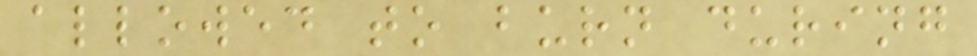allowed to burn during
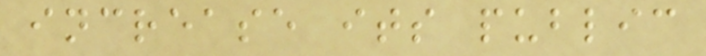increase its public
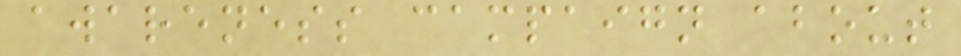awareness campaign about
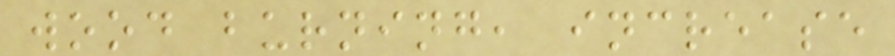wood burning, increase
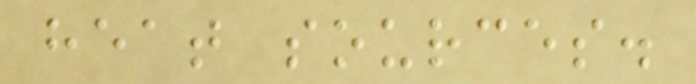heat sources.
